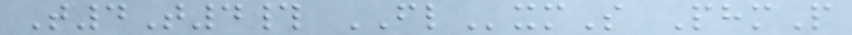T4T4# FLxmS PhmP
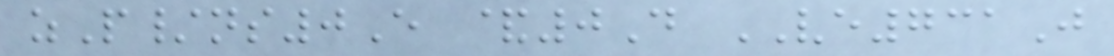zP/ns0E &0D VE731J
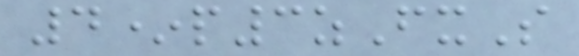4*p3zFxS
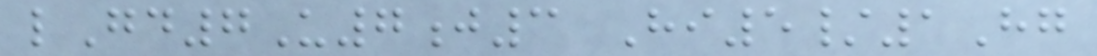lGd7U7j3 Hi5/1Hg
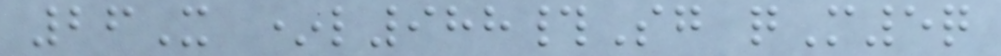26X *l988#Sg qM5q
